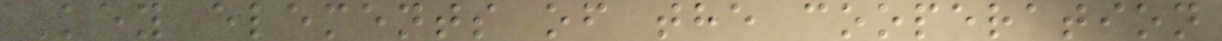Key elements of the cooperation
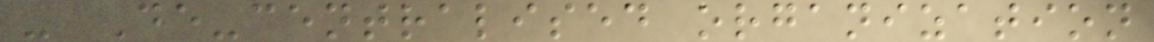- De-centralised organization
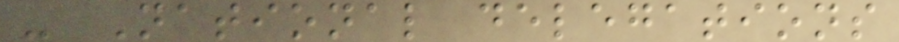- National delegations
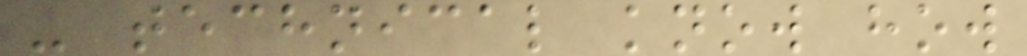- technical know how
